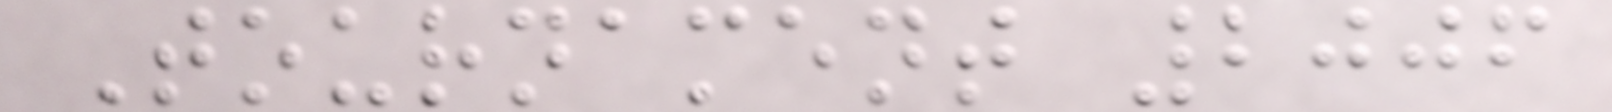Tournament 2006
